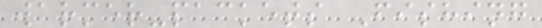warmer-packets Fishing
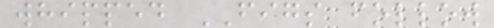whipped FIGS follow
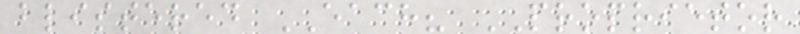blistered EACH? PROPRIETOR
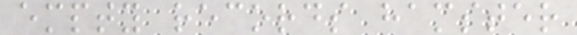empty records hamster
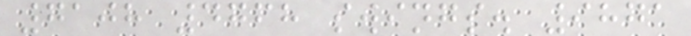7108 4768 swings. 9871
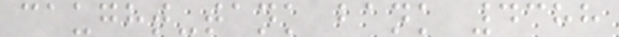caught-tank bank 4388
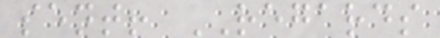sent! REGARDS
